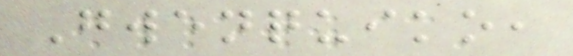Gwenquiko,
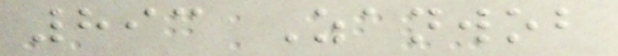893 Zanwob
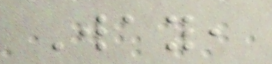Way,
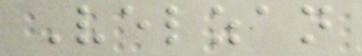Velzan
